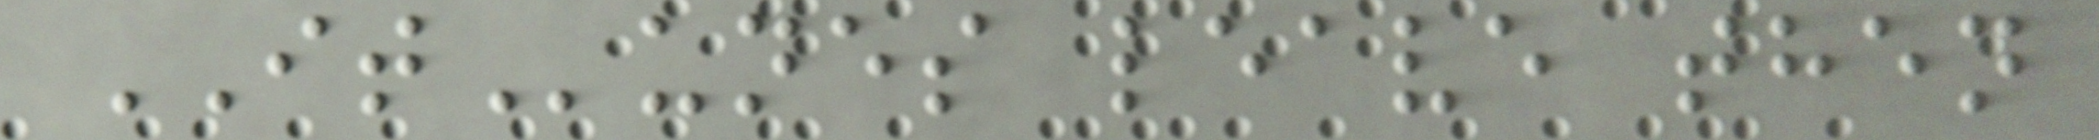ITunes leave then
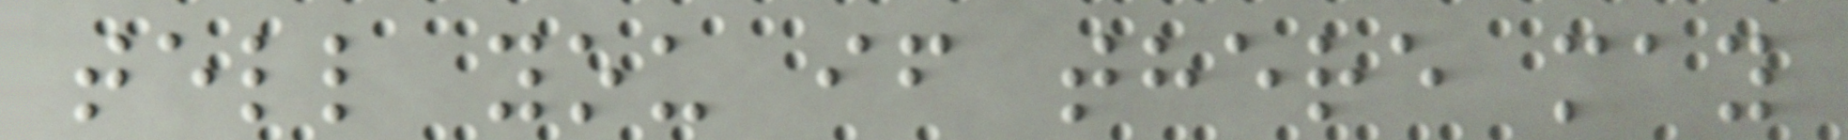tell you if there may
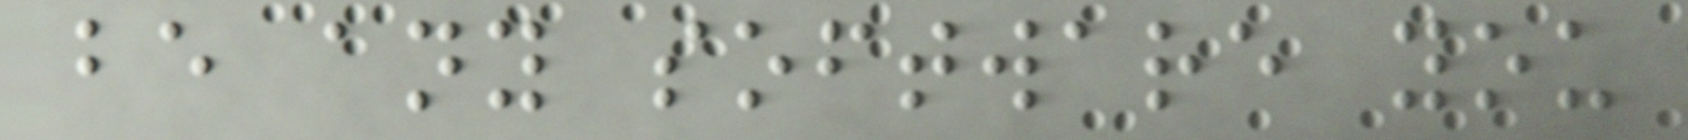be any software you
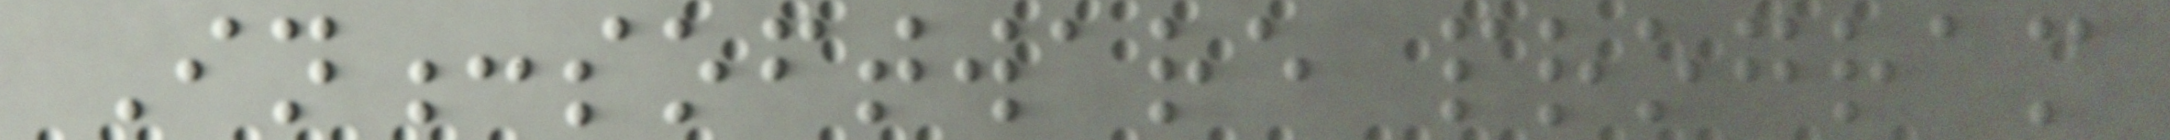In:software program
